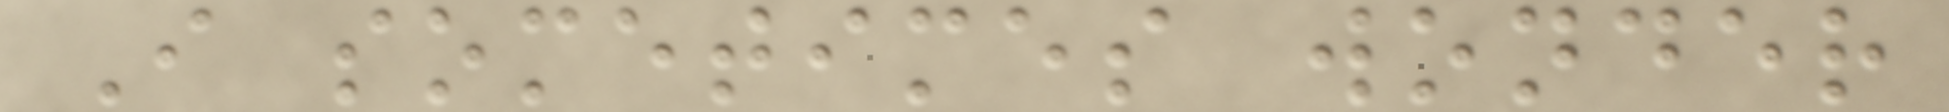I sometimes wonder
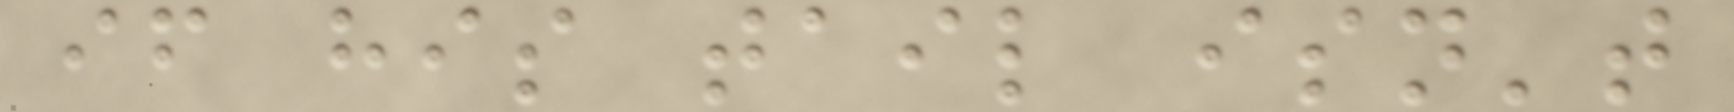if his tail isn't
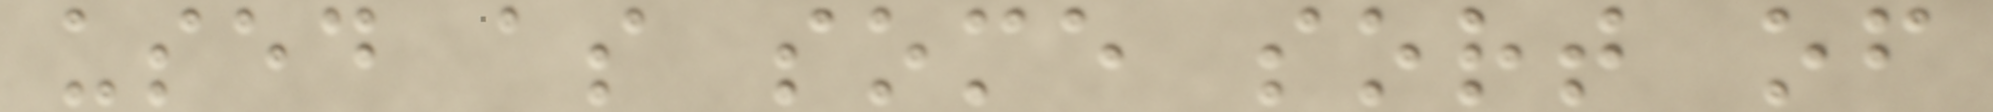used as some sort of
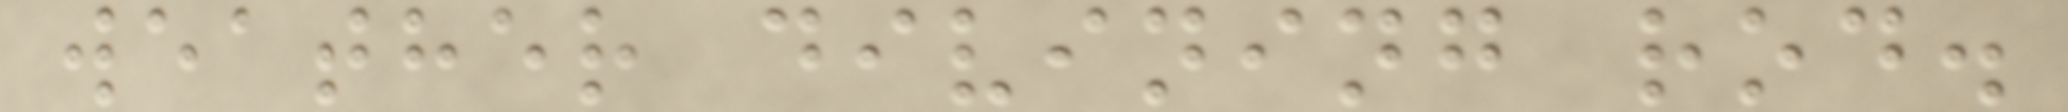weather divining rod.
